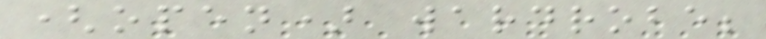(open) wardrobe;
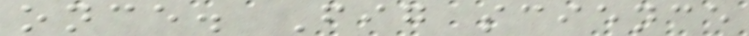once. Fig science
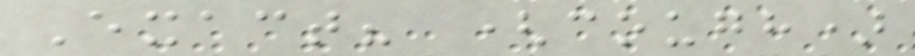Exact? (cough)
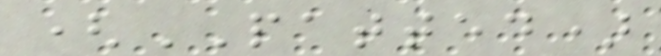(PATTED)
